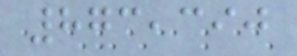873,390
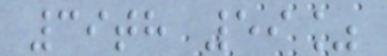39th 59%
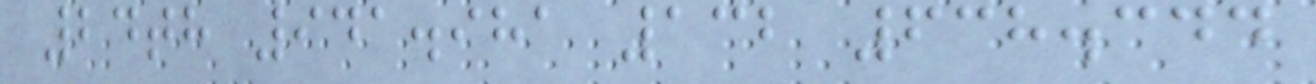24th 941.981 132 638.344
